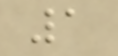1
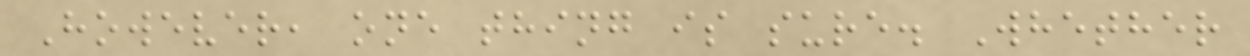However, one thing is sure. Whether
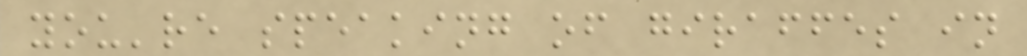you're speaking of giraffes in
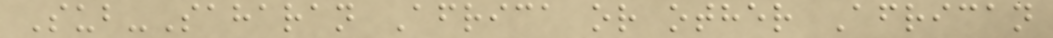Sub-Saharan Africa or other African
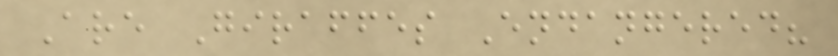Are Giraffes Endangered?
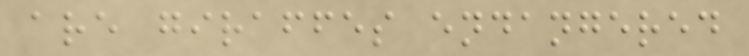are giraffes endangered
